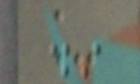_
